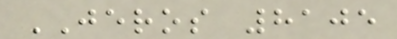JEROS 8105
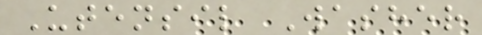Utensil Washer
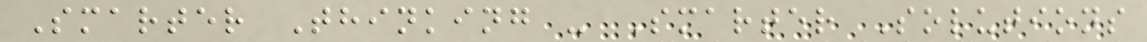Smarter Thinking - Smarter Solutions
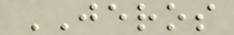JEROS
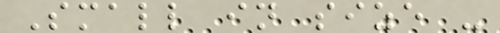Small in size -
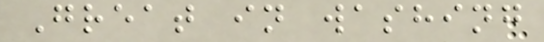Great in washing
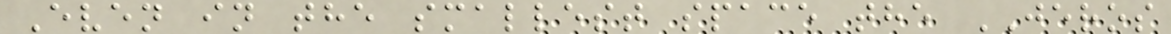Even in the smallest space the JEROS
